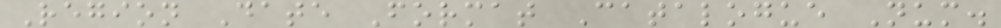Region Date Format Catalogue Num.
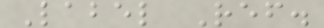Label Ref.
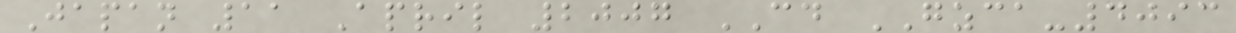Japan 11 April 2007 CD GZCA-4093
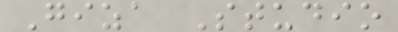Giza Studio
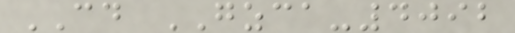CD GZCA-4092
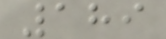189
